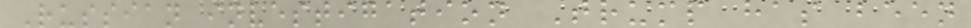Russian investigation Trump has been
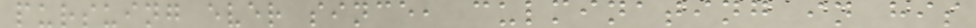pursuing ever since, culminating in his
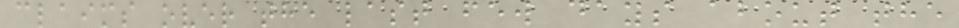claims over the last few days about the
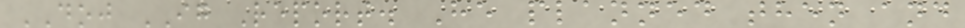DOJ IG Report. He planned then and
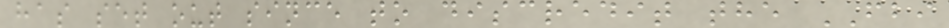has set out since to discredit the FBI
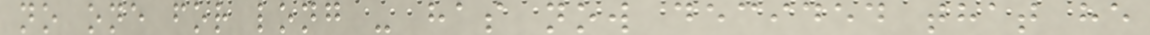no one for long - has now decided that he
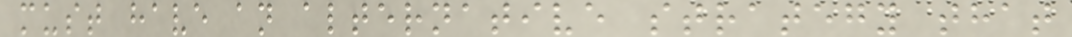must have an alternative strategy that
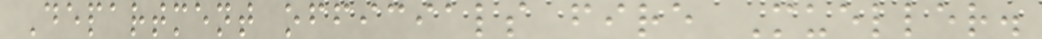Department officials fire Mueller.
